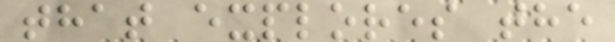that explores the
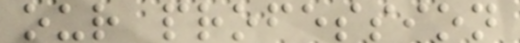our profession
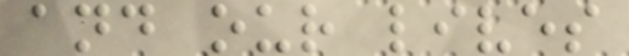and our lives
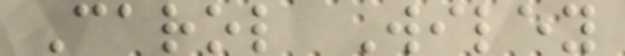Carol Wiley
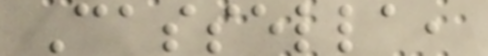Cassella,
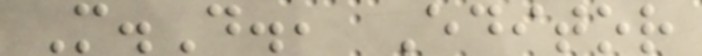M.D., Editor
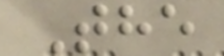The
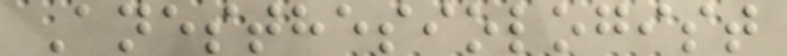Anesthesiologist
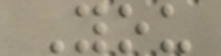You
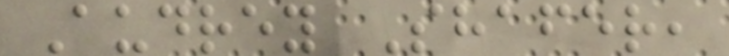Audrey Shafer,
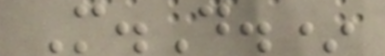M.D.*
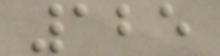125
